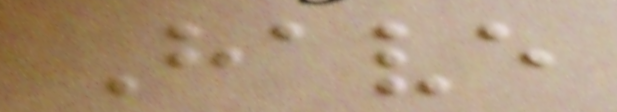Have
